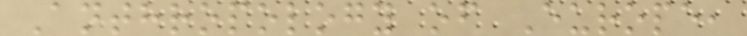Anthropology of Europe,
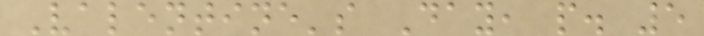Valentine's Day, p. 5
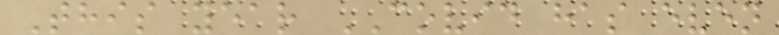This year COVID has even
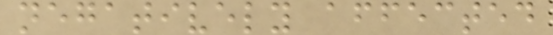negatively affected
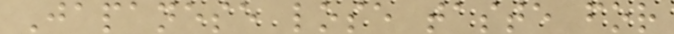Japanese lose taste for
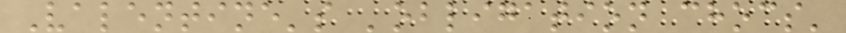Valentine's 'obligation chocs'
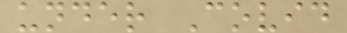under Covid
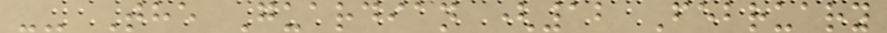-- The Guardian (12 February
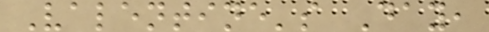Valentine's Day,
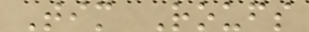Tim Roufs
